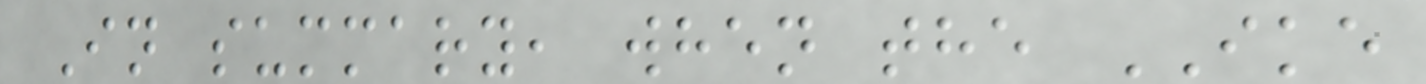In summary, when the IKE
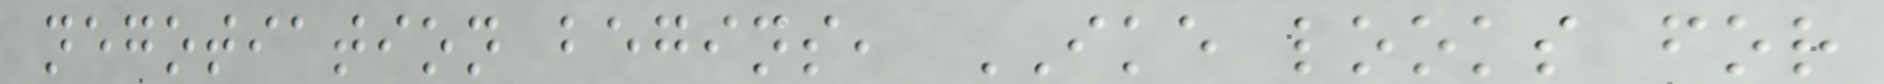negotiation begins, IKE looks for
